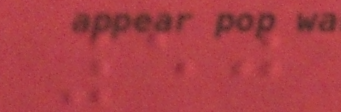50
